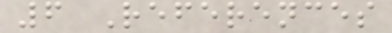6 References
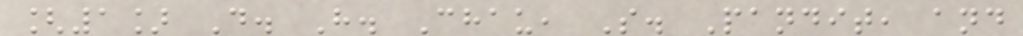[1] D. H. Chau, S. Pandit, and
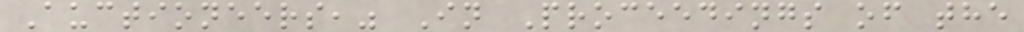Auctioneers," In Proceedings of the
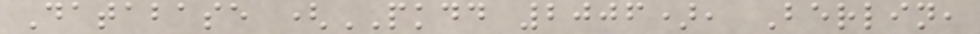Database (PKDD 2006), Berlin,
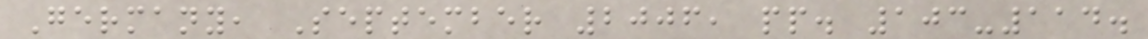Germany, September 2006, pp. 103-114.
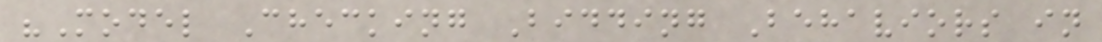"Model Checking Bidding Behaviors in
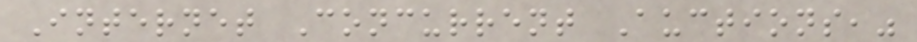Internet Concurrent Auctions,"
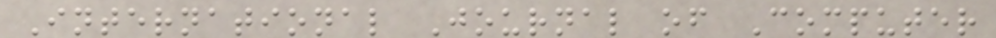International Journal of Computer
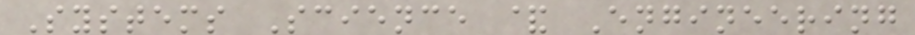Systems Science & Engineering
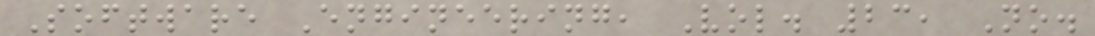Software Engineering, Vol. 23, No.
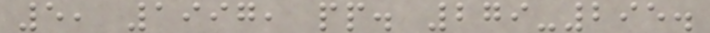5, 1997, pp. 279-295.
